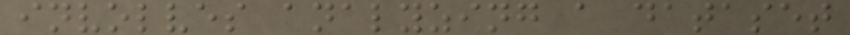involves analyzing a dataset
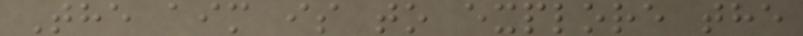The aim is to explore the
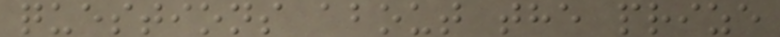questions about the prize
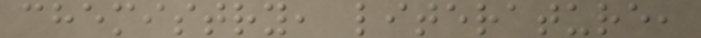chemistry, literature,
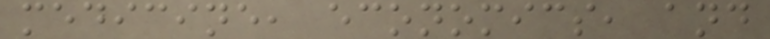medicine, economics, and
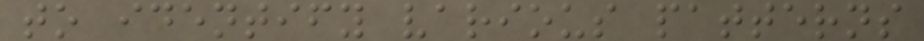to identify various patterns
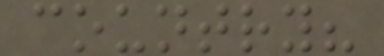country?
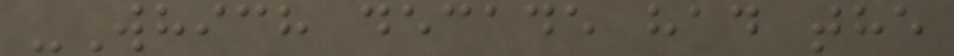-Which decade had the
